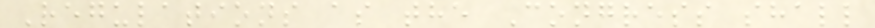Regulations as the Congress shall
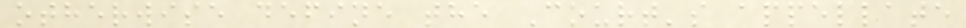otherwise define the Court's appellate
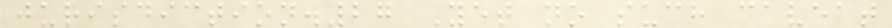jurisdiction.27 Yet no such caveat
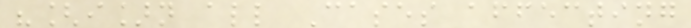"[i]n all Cases affecting
